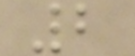2
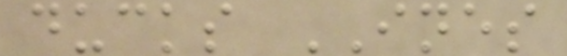ducks INES
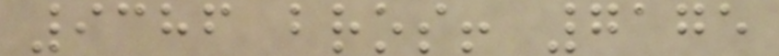9386 bros! 7175
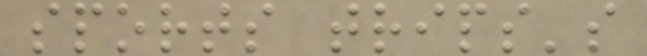sports trips's
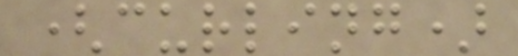(curling)
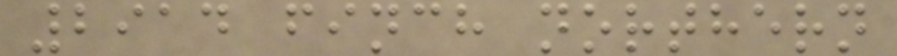2914 finch northern
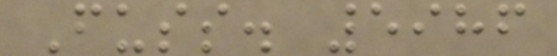Fuss. 5986
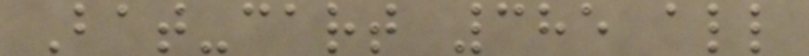Bat-cart 385 all
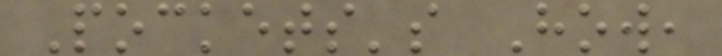Pockets's How,
